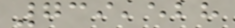739,528
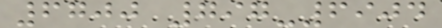6700 797-6904
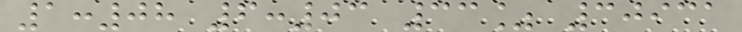1:08 6:03 33% 30931
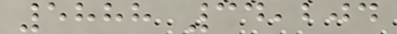5888 34,204
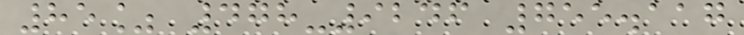85% 478-9246 755.117
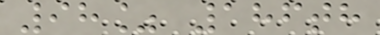98% 186th
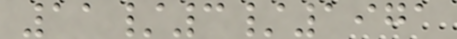11/3/1971
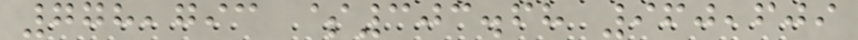778,793 $303.68 960,609
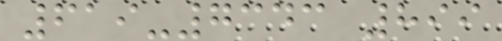619-7343 899
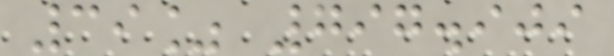39% 797.909
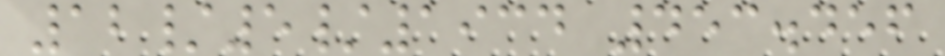12/5/1934 453.456
